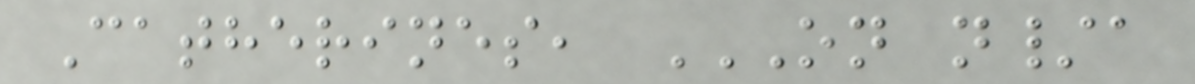Catherines, ON N/A
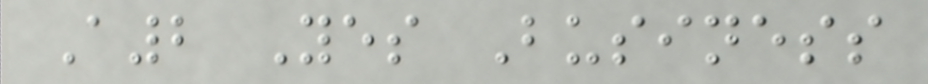A2 Yes Business
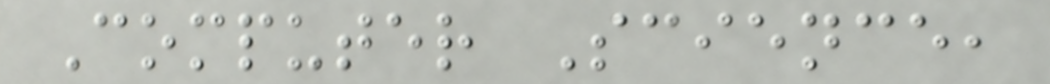Computer Science,
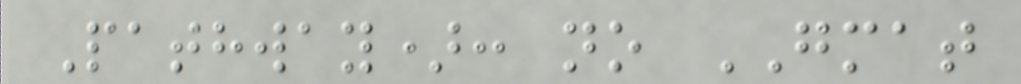Pathway): no GMAT
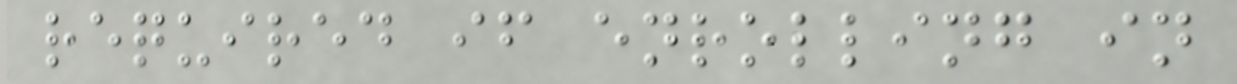required if enrolling in
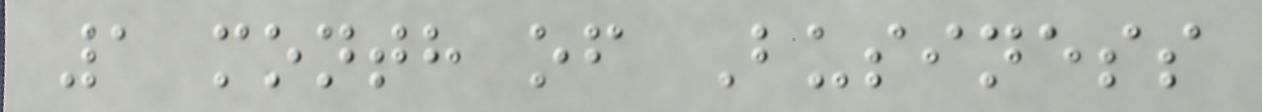1 month of Business
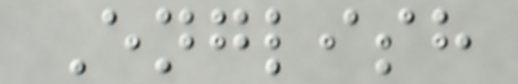English
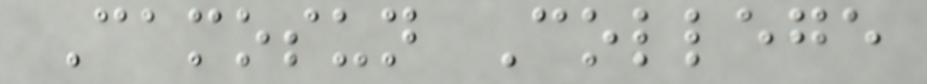Camosun College
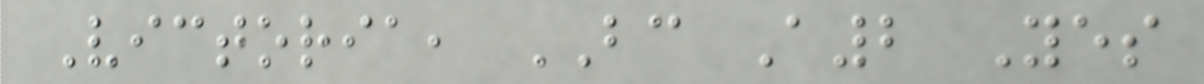Victoria, BC A2 Yes
